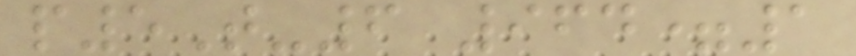p5T-6 964=1
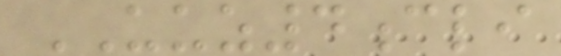UUZ4cli
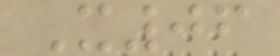X06
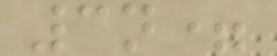3n=
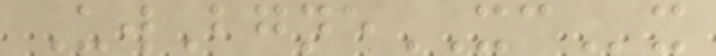UwBgneXCx
